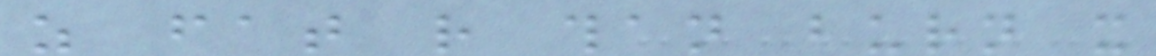as fat rather than burn it
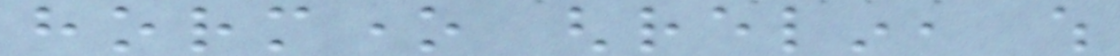hormone ghrelin, which
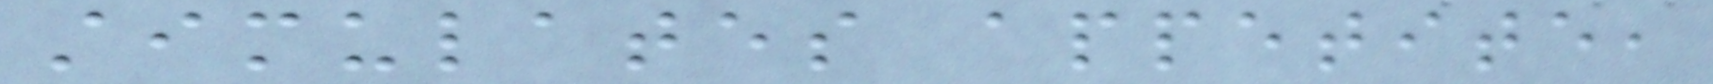stimulates appetite,
